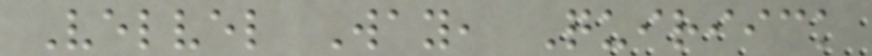Velvel Way, Quiriick
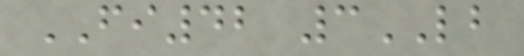FI42 3LB
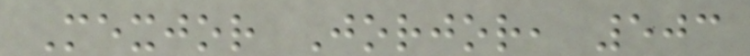Mexjor Jorjor, 503
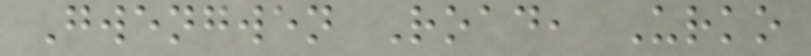Gwengwen Road, Urko
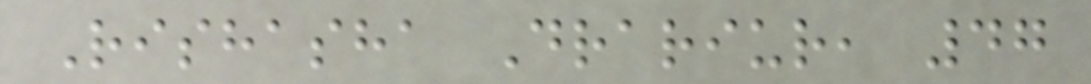Rishasha Drariur, 47
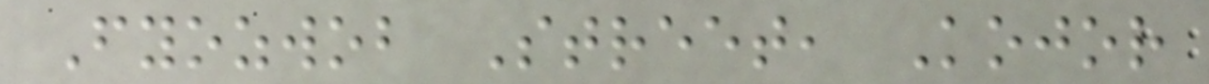Fyozwob Street, Kojor
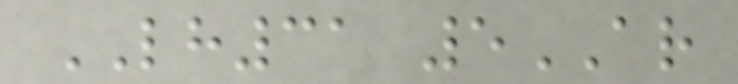LH31 5AR
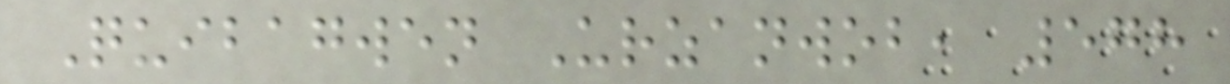Quibagwen Urzanwob, 578
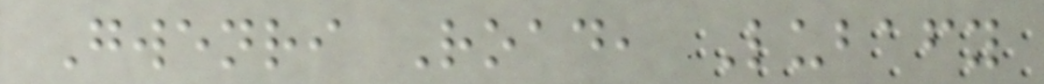Gwenri Road, Lubafy
